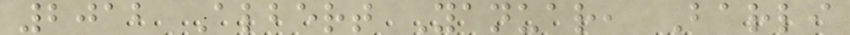2012 Albert Yanuar, Barli
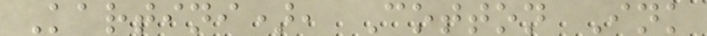Kartini), Cotton Ink
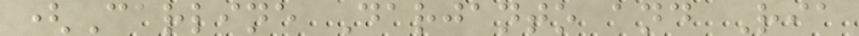(Carline Darjanto and Ria
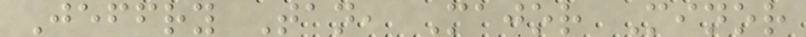Jeffry Tan, Major Minor
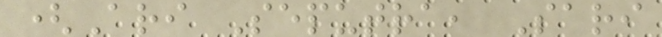(Ari Seputra, Sari
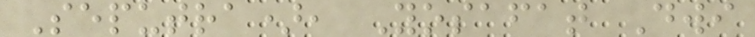Seputra), Yosafat Dwi
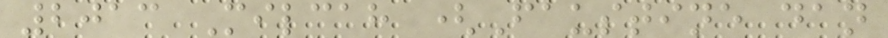2013 Milcah (Faustine dan
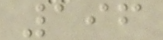196
